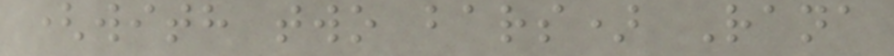(with two bars) Rana
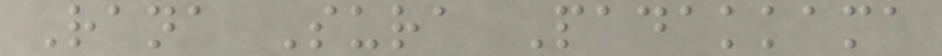Rana Sura Padakkama
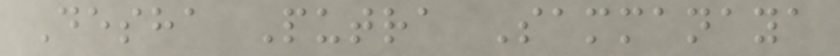Desha Putra Sammanaya
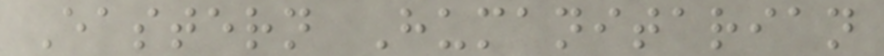Eastern Humanitarian
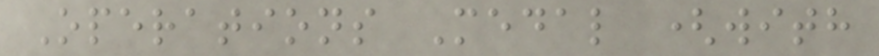Operations Medal (with
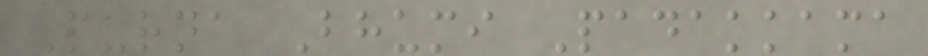Purna Bhumi Padakkama
